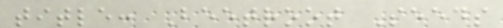title: Beetroot Seeds
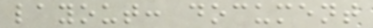layout: document
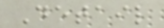Detail
